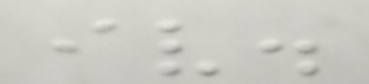iv.
